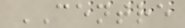CENTRE
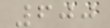600
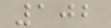102
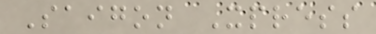Saigon Xpress
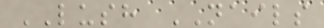LUSH NAILS
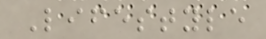Lifestyle
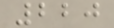220
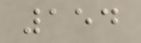154
